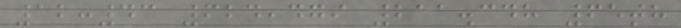12:43 624,479 211.348 65th
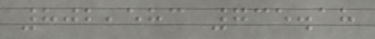802,583 735.18
